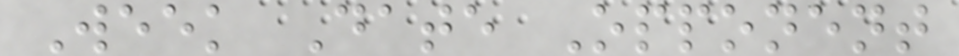Week Date Opponent
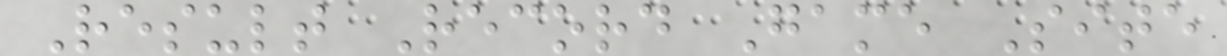Result Record Game Site
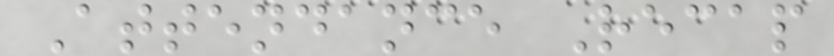Attendance Recap
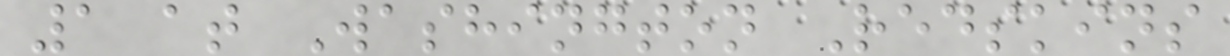1 at Washington Redskins
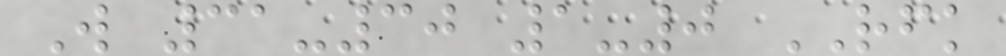W 31-30 1-0 RFK
